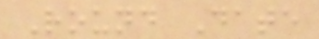Round Date
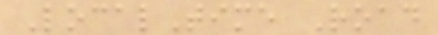LocalTime Road
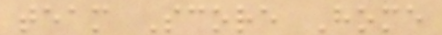team Score Home
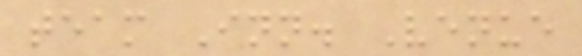team Inn. Venue
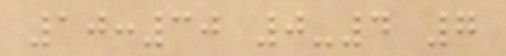10:30 0-4 7
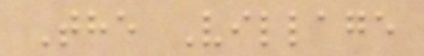The Village
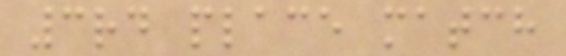3rd place match
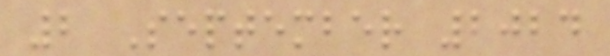2 September 2024
